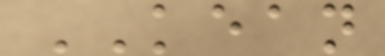KEAN
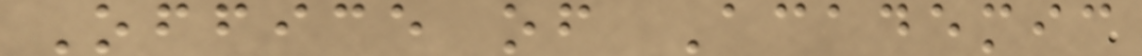Office of Academic
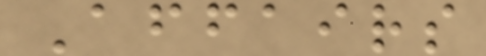Affairs
